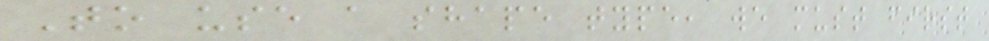To use a shape type, we must first
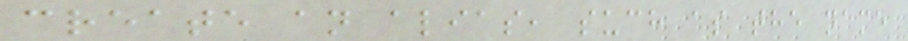create an alias, such as the name
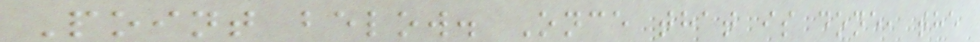Point below. Once that is done, the
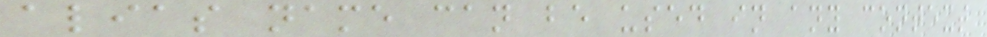alias name can be used in any context
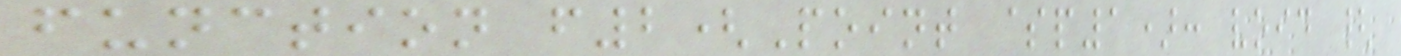function f2(Point $p1): void {
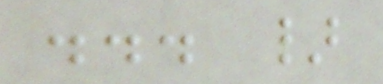... }
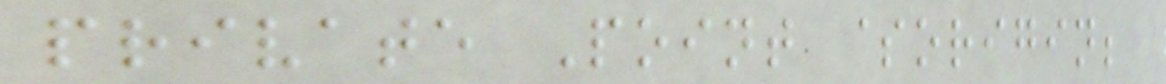private Point $origin;
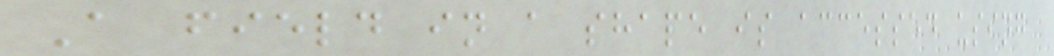A field in a shape is accessed using
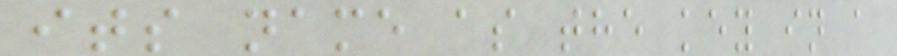its name as the key in a
